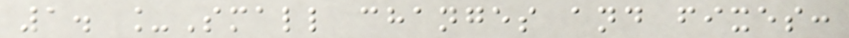1. _Small changes and fixes:
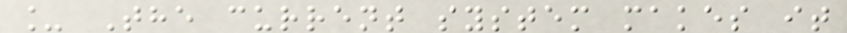_ The current system makes it
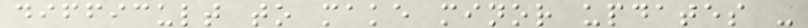difficult to make minor updates -
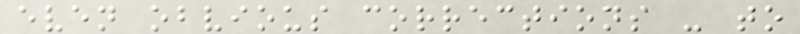even obvious corrections - to
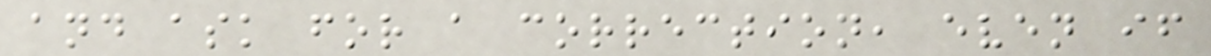and ask for a correction, even if
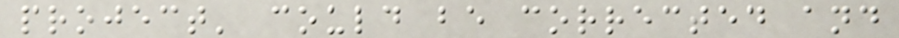project' could be corrected and
